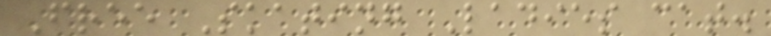Free Skating Ladies cat.
